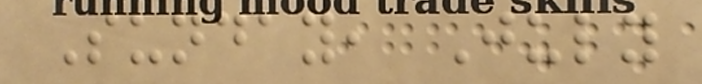Sunday, July
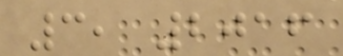3, 2016
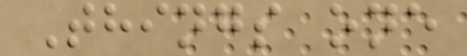Things one
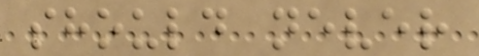should never
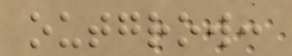outgrow:
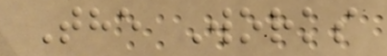The Works
